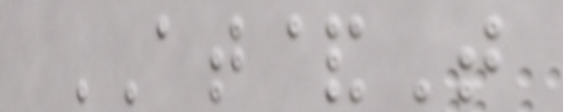AT&T
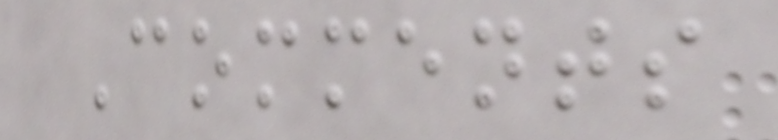Comments
